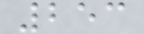253
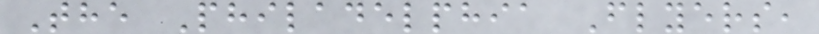The Philadelphia Flyers,
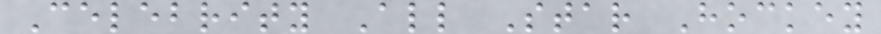Celebrity All Star Hockey
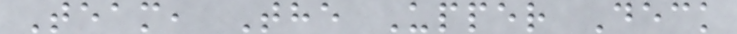Team, The Upper Deck
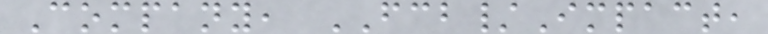Company, FCB/Impact,
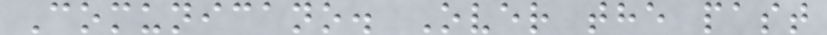Comunicano. Over the past
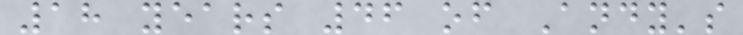18 years 46 of Andy's
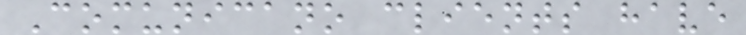Comunicano clients have
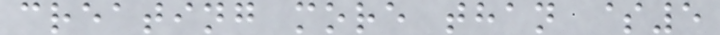creating more than $5
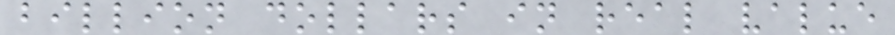billion dollars in real value
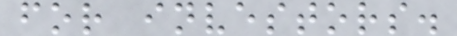for investors.
